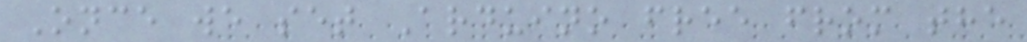Once we set Arduino free from the
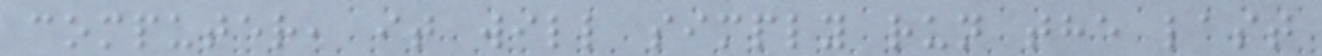computer, it will simply run the last
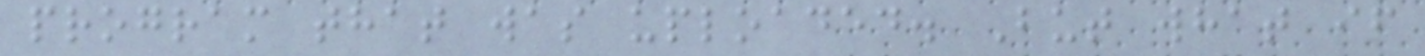program that was uploaded. But what if
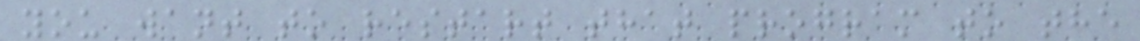you want to restart that program to the
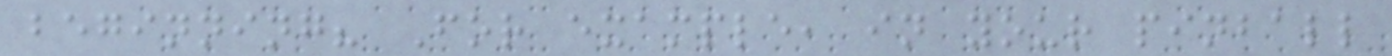beginning? For example, in your pinball
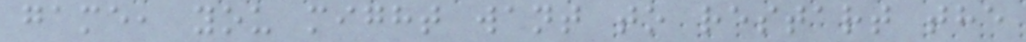game, you might want to restart the
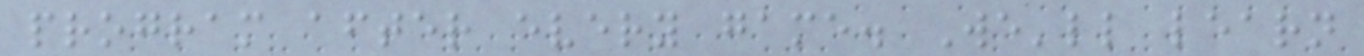program after every game. We'll learn
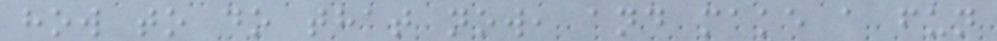how to do that now, and make a fun
